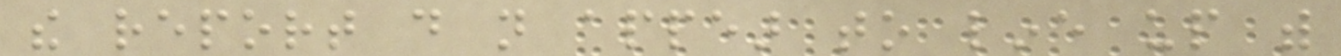the report do not appear to line up with
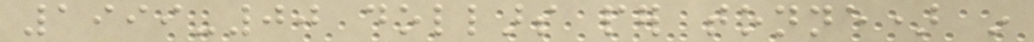1999-00 dollars per tonne) in
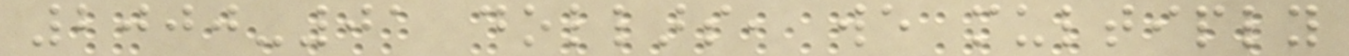2000-01 dollars, we multiply
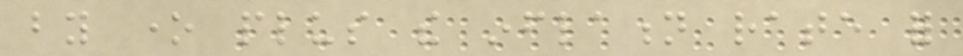by one plus the inflation rate for
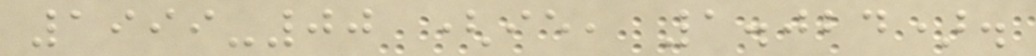1999-00 (ie, 1.024).
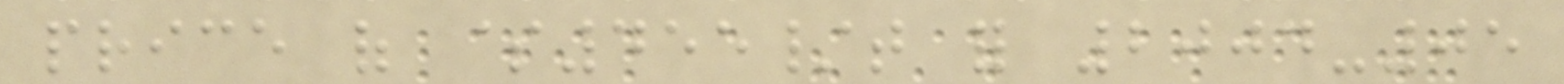price of $455/t for 2004-05
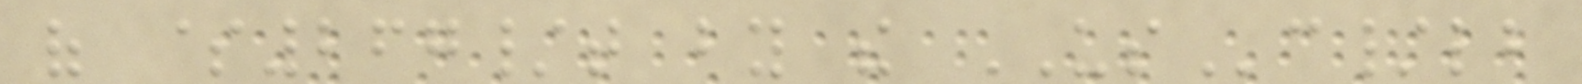of $267/t by the USc/lb
